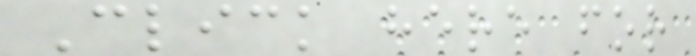Click here for
